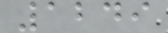1249
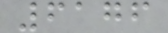6176
